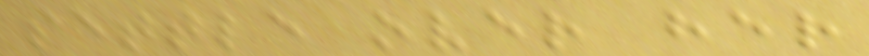settle over her
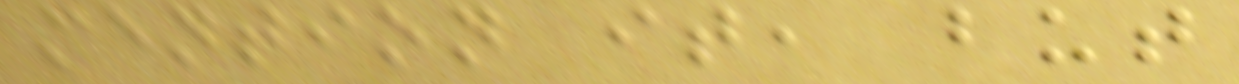mention it, but
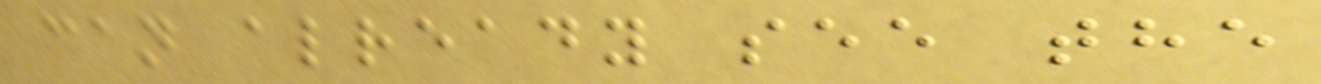can already see the
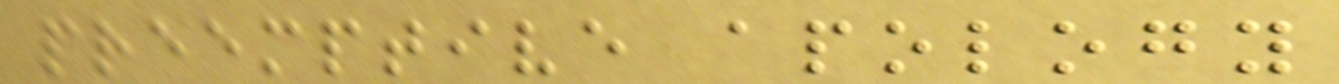preemptive apology
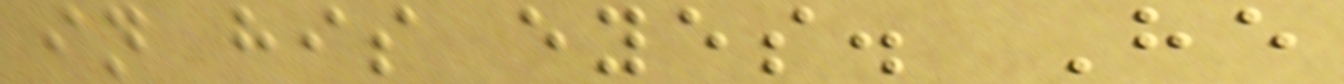in his eyes. He
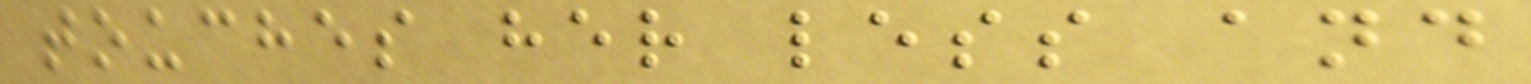touches her less and
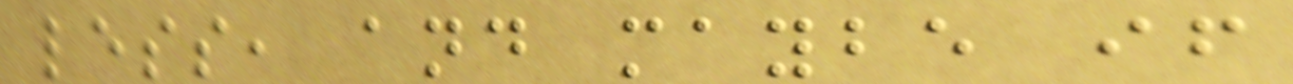less, and maybe if
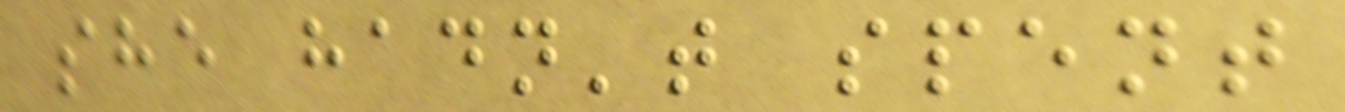she hadn't spent
